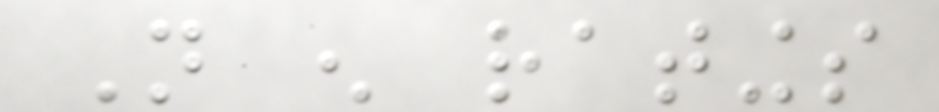Not enough ratings
